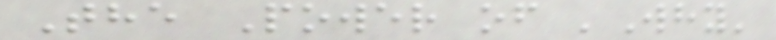The Power of 'Why'
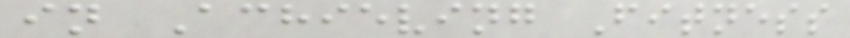in Achieving Fitness
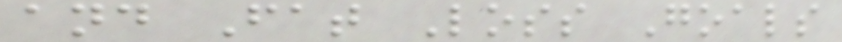and Fat Loss Goals
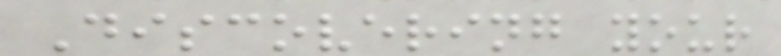Discovering your
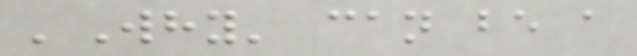'Why' can be a
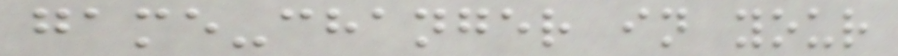game-changer in your
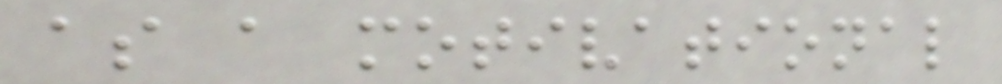as a motivational
